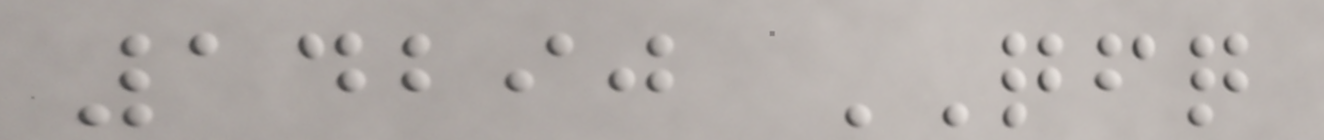14290 QFQ
